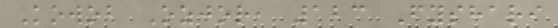Kowob Ozjor, 123 Fyshari
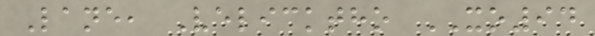Lane, Velicktho XO94
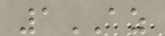1AZ
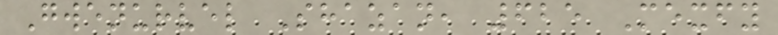Gwenurvel Shazan, 625 Mexfy
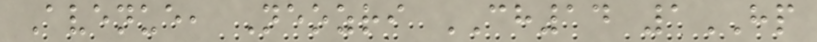Avenue, Neozri CH14 1HP
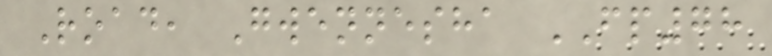Road, Gwennesha FP78
